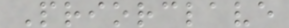Priorclave
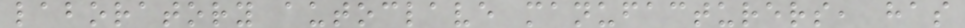laboratory autoclave manufacturers, has
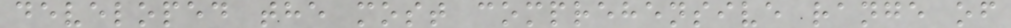developed the most comprehensive range of
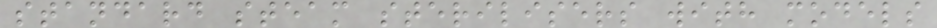standard steam sterilisers with models
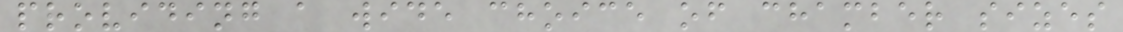providing a wide choice of chamber sizes
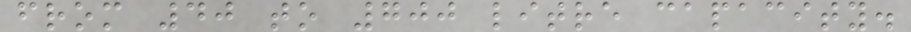from 40 to 700 litre capacity.
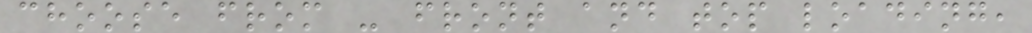choose from - front and top loading,
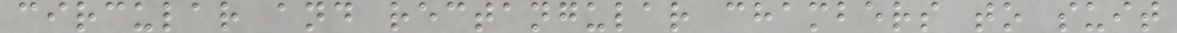circular and rectangular chambers to suit
